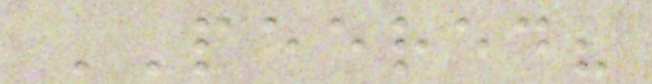PEERED?
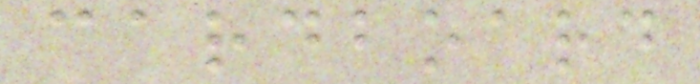cardboard
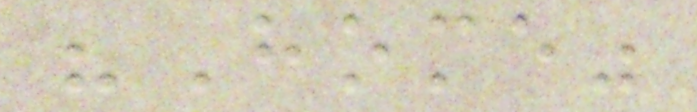"Home"
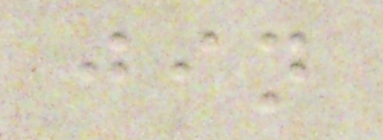jin
